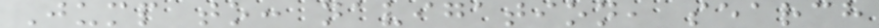Jump to: navigation, search
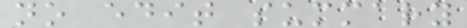no edit summary
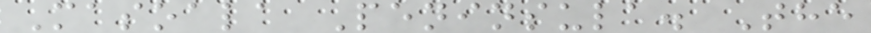Masoala Peninsula. The
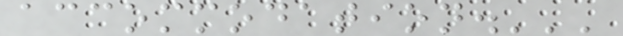accommodation.'''
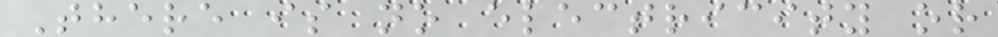There is no electricity or
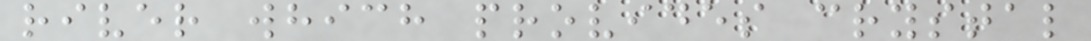river which provides crystal
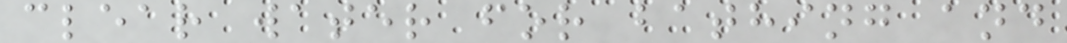clear water for bathing and
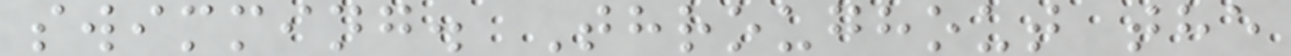swimming. Throughout the
